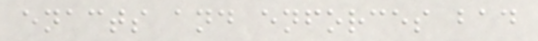enacts and enforces bad
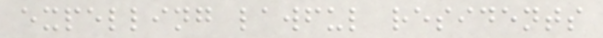expelling lawful residents
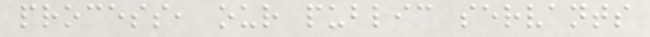process, our public servants
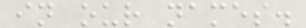in our names.
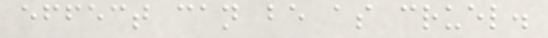effect can be as cruel.
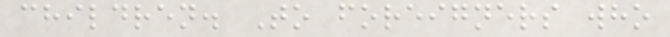children. To foreigners who
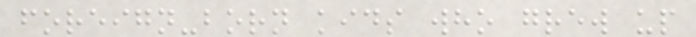foreign-born kids who grew up
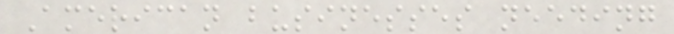American businesses needing
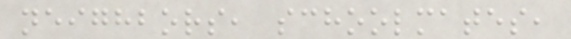neighbors, schoolmates,
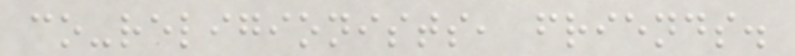co-religionists, friends.
